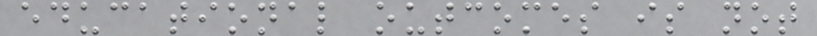educational outcomes is not
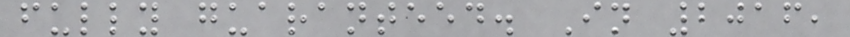fully guaranteed. In 2016,
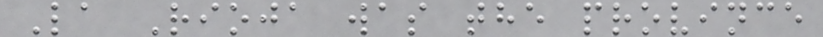La Rioja was the province
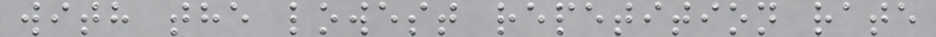with the lowest repetition rate
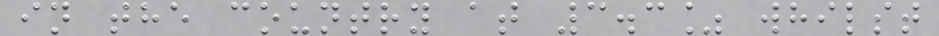in the country at 3.3% whilst
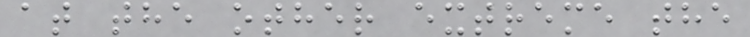at the other extreme the
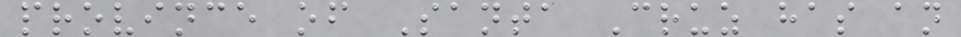province of Santa Cruz has an
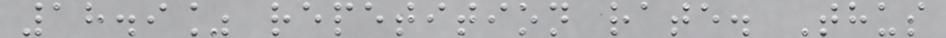18.9% repetition rate. Thus
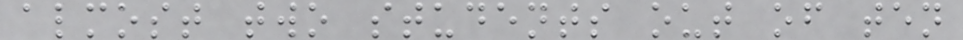almost two students out of ten
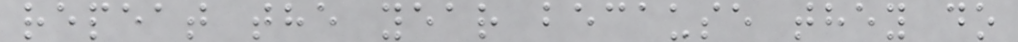repeat the year because they do
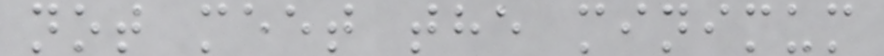not meet the minimum
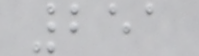251
